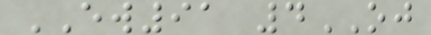EW91 4OJ
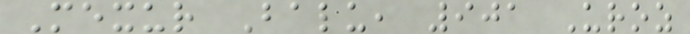Mexur Balu, 901 Uroz
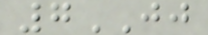7JJ
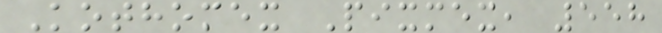Kothomex Pixmex, 558
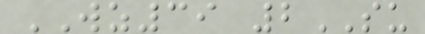WZ39 2SU
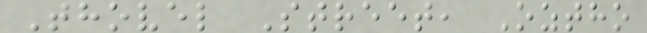Thovel Street, Oztho
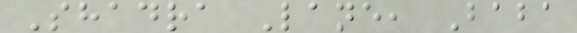Shadra Lane, Baba
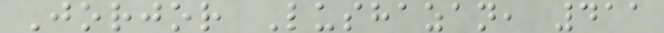Jorjor Lushazan, 411
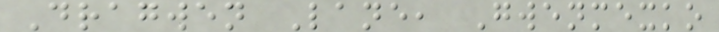Dragwen Lane, Gwenmexko
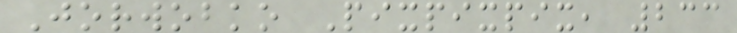Jorwobko Pixpixpix, 233
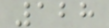128
